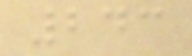243
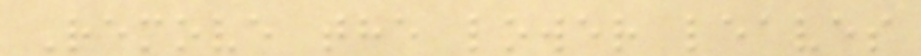Remove the lower leaves
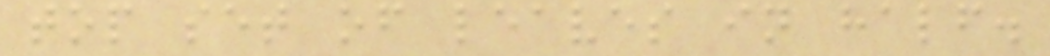top set of leaves in half.
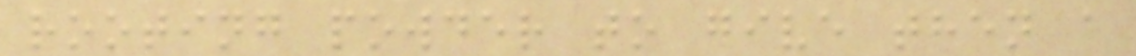rooting powder to give then a
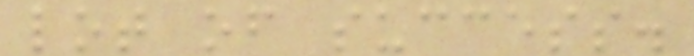lot of success.
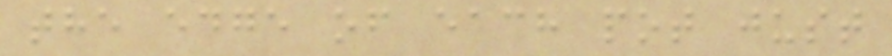the edge of each pot just
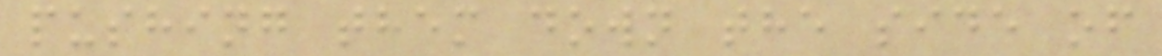pushing them down the side of
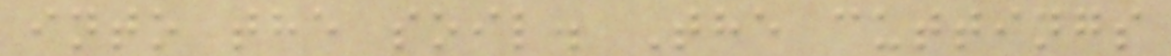into the soil. The cuttings
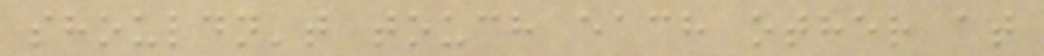shouldn't touch each other at
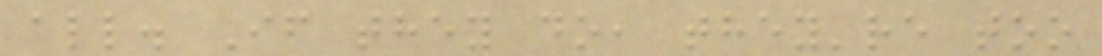all. If they do, they're too
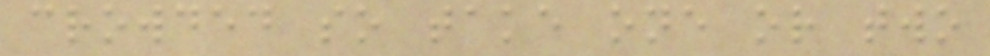crowded so take one or two
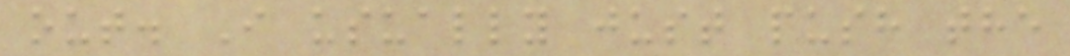out. I usually just push the
